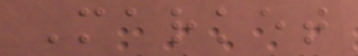Market
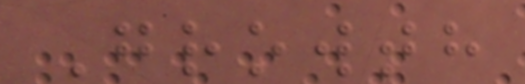Growth
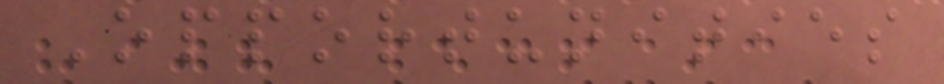Opportunities
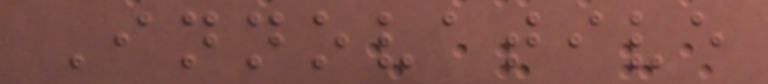Innovative
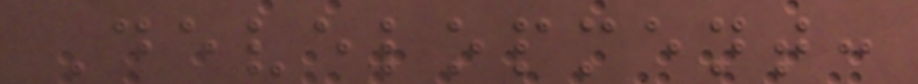Development:
